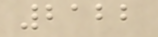2122
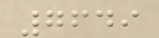7649
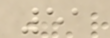51
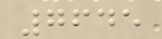7645
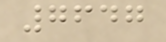7647
